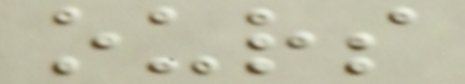ours
